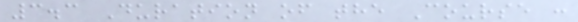3.3 Duration of the Course :
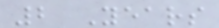2 Years
